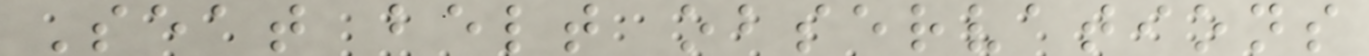Seat belt observations
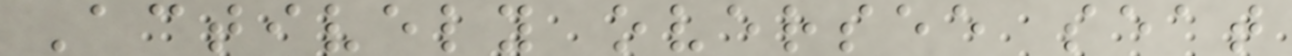Actively oversee seat
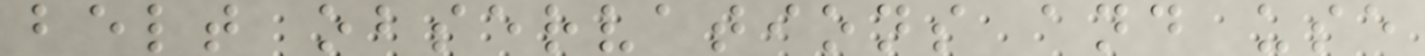belt observations and use
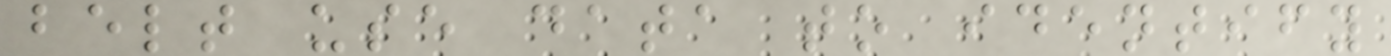belt use data to identify
